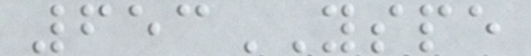653YSPE
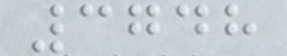3748
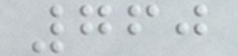760
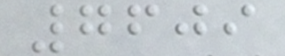7609
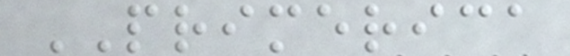PRIMERICA
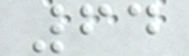64
